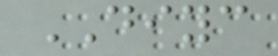DIYC
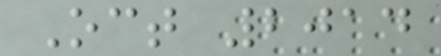Oct 2014
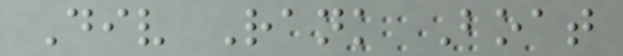Div Rank Boat
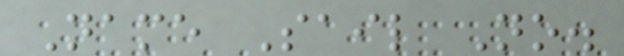Name Sail No.
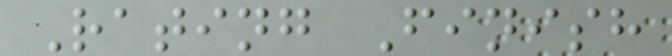Rating Finish
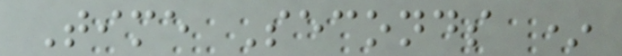Time Seconds *
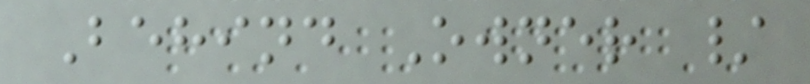Behind Owner /
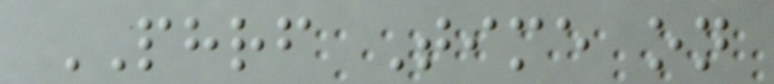PHRF Time on
